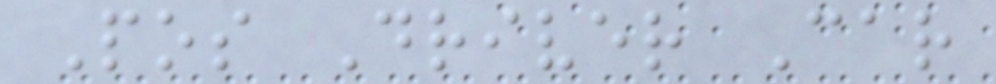Pos Driver Car
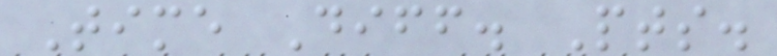Time Diff. Pts.
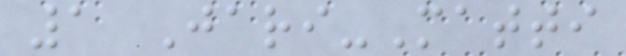1 Jari-Matti
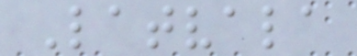Latvala
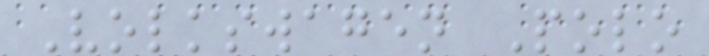Volkswagen Polo
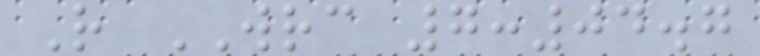R WRC 7:04.7
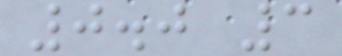0.0 3
